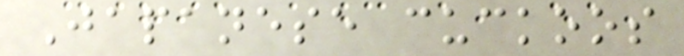Japanese cuckoos
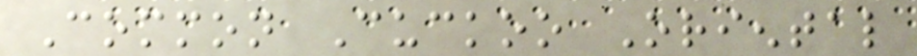Common Cuckoo Oriental
